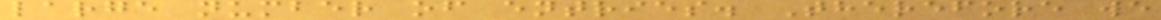large number of entries. Therefore we
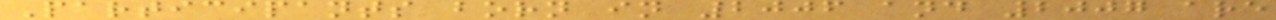Participants born in 2006 and 2007 are
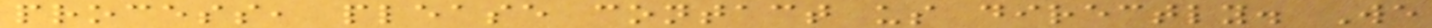process, please contact us directly. We
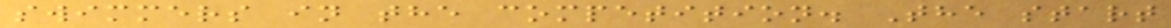swimmers in the competition. The start
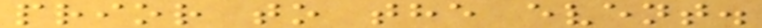prior to the event.
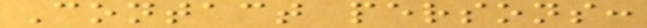Contact persons:
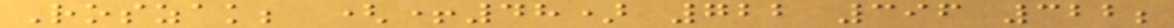Roszak; (+48) 722 396 322;
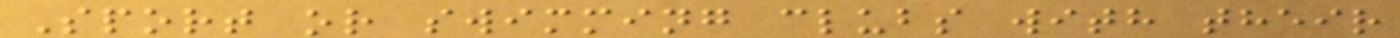Sport or swimming clubs with their
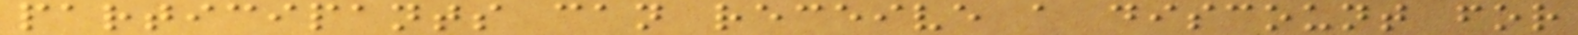participants can receive a discount for
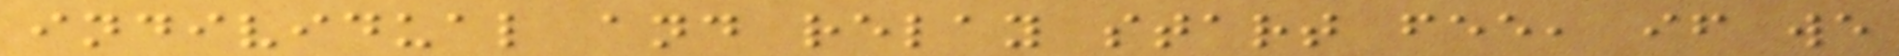individual and relay start fee, if we
